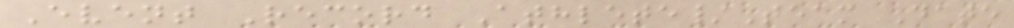Event Record Athlete/Team Date
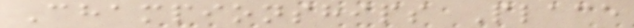Championships Place
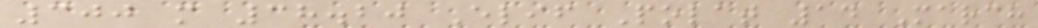300 m 38.20 Elif Polat 14 March
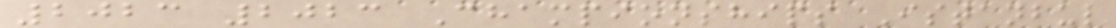2023 2023 Championships Istanbul
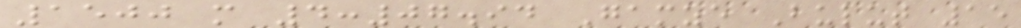1500 m 4:07.94 Gamze Bulut 15
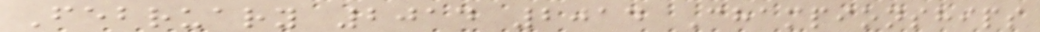February 2014 2014 Championships
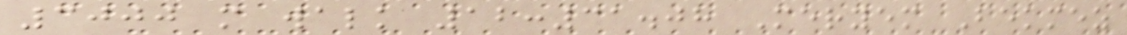3000 m walk 12:31.08 Meryem Bekmez
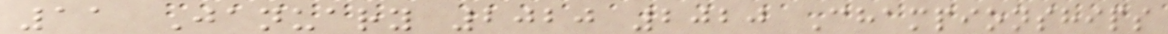11 January 2020 2020 Championships
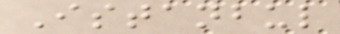Istanbul
